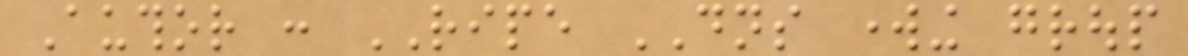Author : RIPE DNS working group
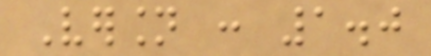Version : 1.0
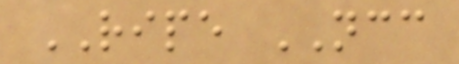RIPE NCC
